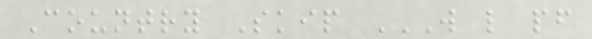Country Skip W L PF
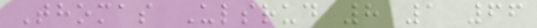Thomas Ulsrud 8 1 66
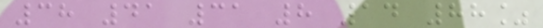38 41 31 8 14 88%
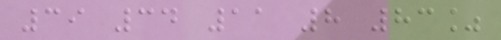39 34 11 8 83%
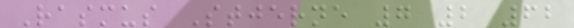Rasmus Stjerne 7 2 62
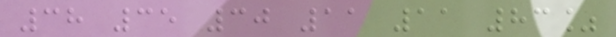38 35 30 11 11 83%
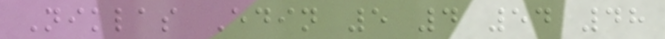Niklas Edin 5 4 54 48
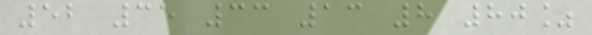52 35 33 13 8 80%
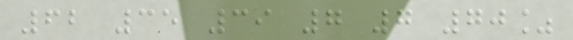62 35 39 7 7 70%
